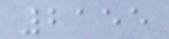2155
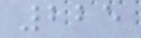225
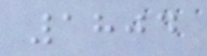1804
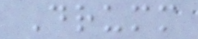Drumm
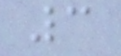3
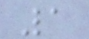1
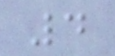4
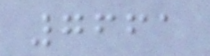7661
